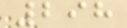298
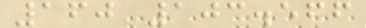160 103.566
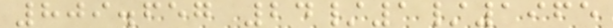809.657 24/1/1965
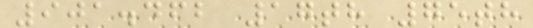901.462 17th 75th
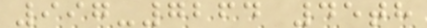997-7264 45th
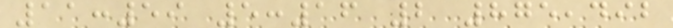11:59 5:16 2 875,492
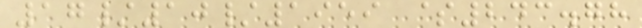17/10/1959 $243.78
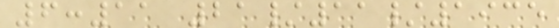6:11 21/11/1935
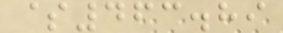$463.89
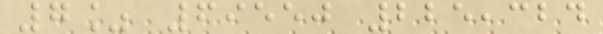7% 69550 225,324
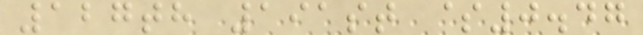127th 191st $0.47
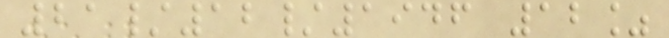21/12/1946 12%
